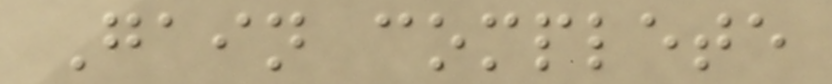Gain complete
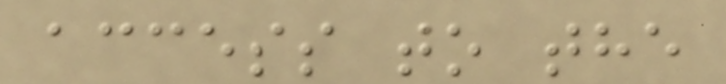access to the
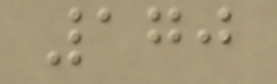170
